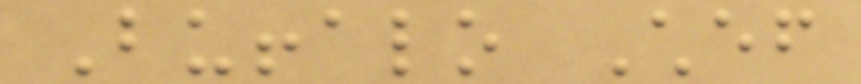Buffalo Chef
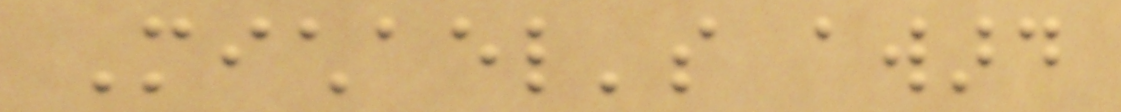Michael's award
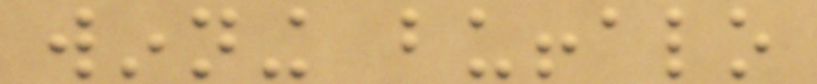winning buffalo
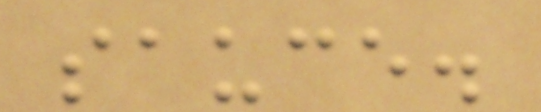sauce.
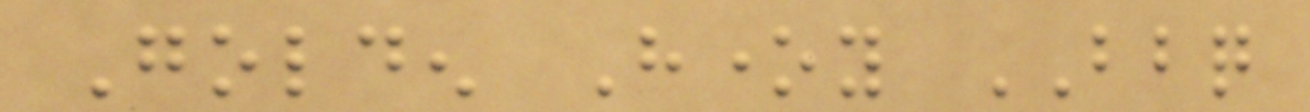Golden Honey BBQ
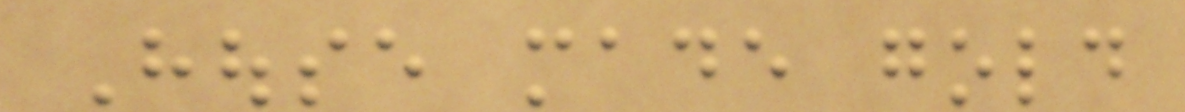House made gold
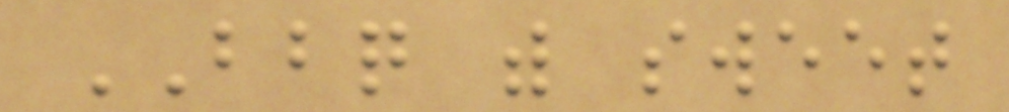BBQ with sweet
